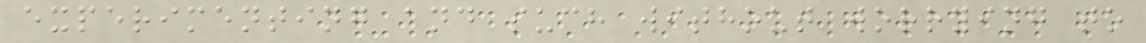experimenting and such without worrying to
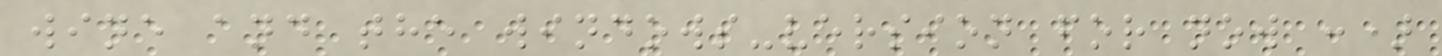wine and the windows-version for now :)
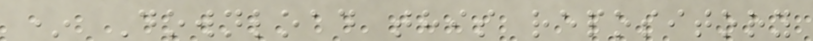* Download this repository
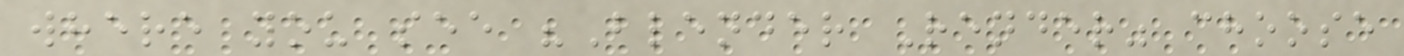where you see "Blender Render" choose
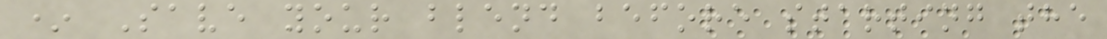* Save your blend before starting the
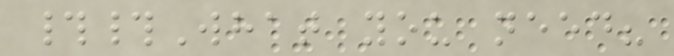##What you need?
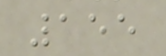155
